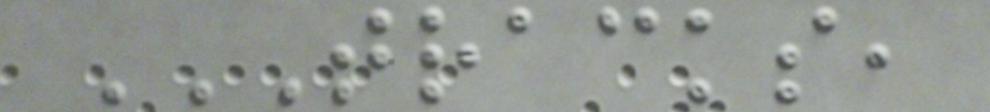TRACKS,
